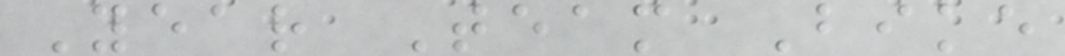Year Team Bike
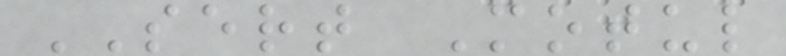SERT Motul
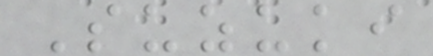Suzuki
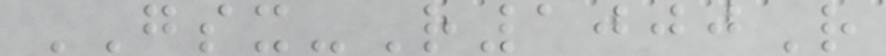GSX-R1000R
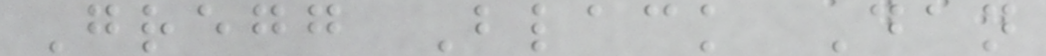Gregg Black Dan
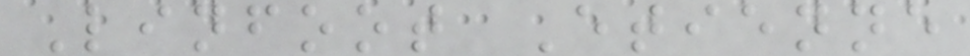Linfoot Etienne
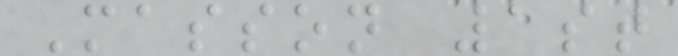Masson 1st
